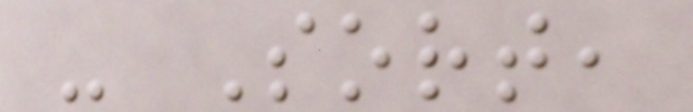- Sort,
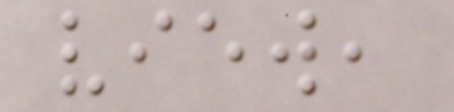view,
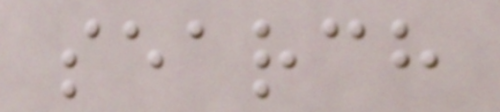search
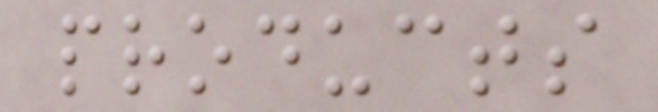products
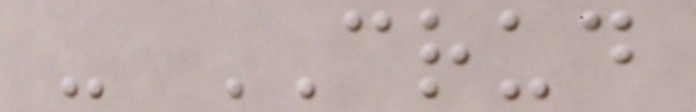- CRUD
